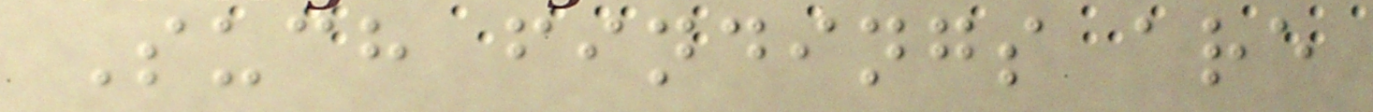Such findings are
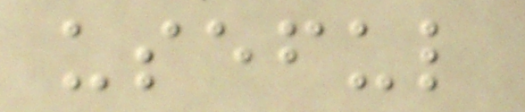useful
